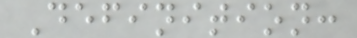Definition:
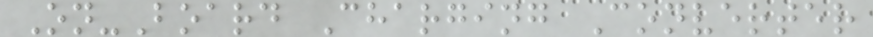On-Board Charging Converter
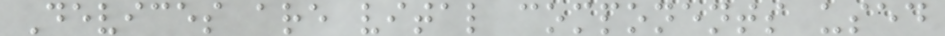Devices are vital components used
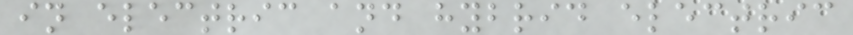in electric and hybrid electric
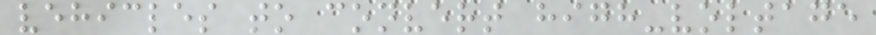vehicles to convert high-voltage
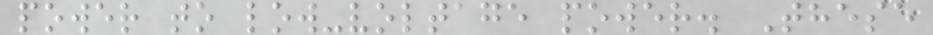power to low-voltage power. These
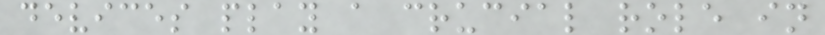devices play a crucial role in
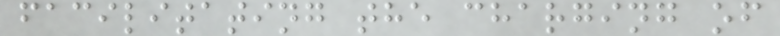facilitating the charging of
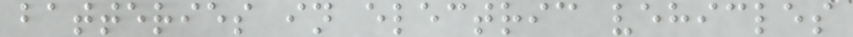batteries in electric vehicles
